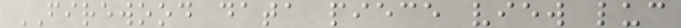FIREWOOD data piece view luc
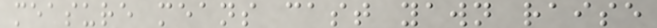measure means cast yawn raise
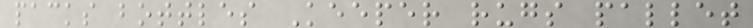packs bottles Keeper rugs pallet
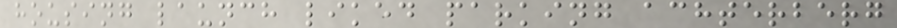housing launch liked parking achterberg
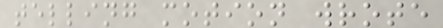telling motion wrote
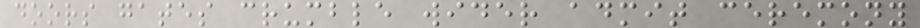doors gates crumble wider admit ceremony
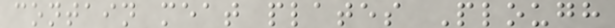contain meat plates Plough
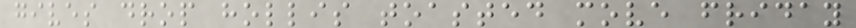gives drop hollis toasted move friday
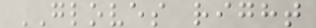GLOVES right
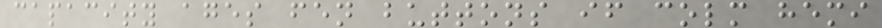capacity ages fen buttons if colm hemi
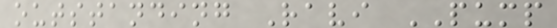outstanding Ravi PUMP
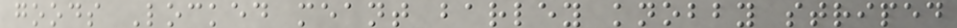goods Locked meant barley knobby striped
